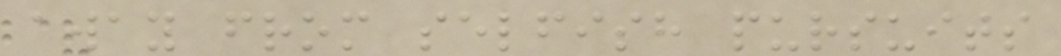away from selfish pursuits
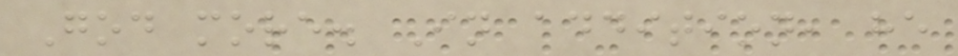God more. In addition, he
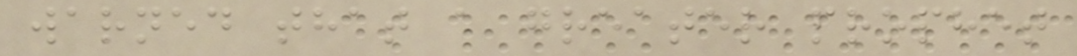warned that a greater prophet
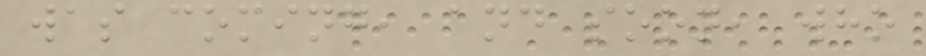was coming, and soon, who
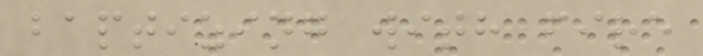baptizing with fire
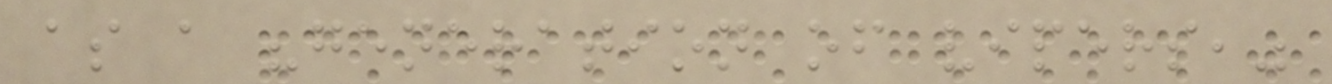as a "generation of vipers,"
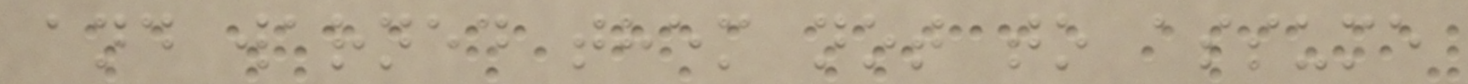and warned them not to assume
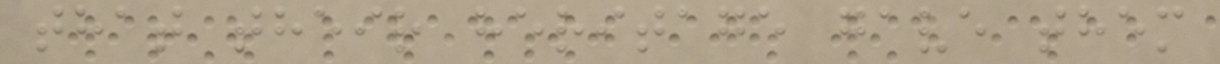that their heritage gave them
